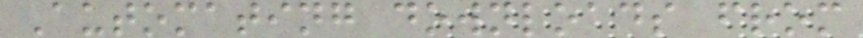Automating downloads from
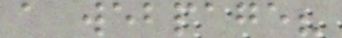a webpage?
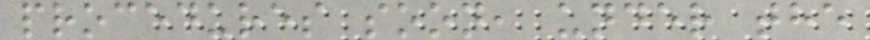procedures soon, under the
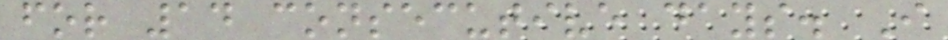for 14 consecutive days. I
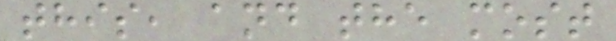this, and the most
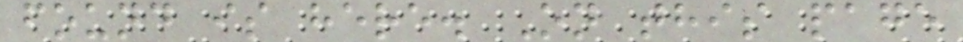found is here. On this page
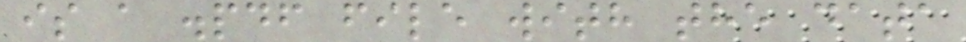is a .pdf file with the data
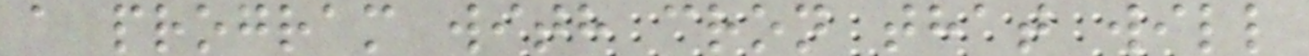a program with cron that will
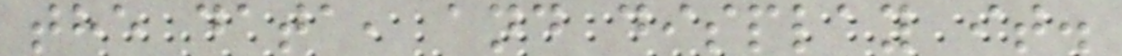the data, and display it.
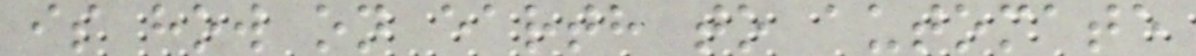is how on earth to automate
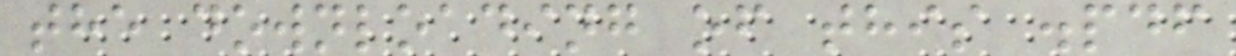the downloading of this .pdf
